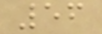56
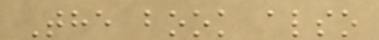The book also
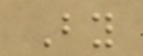By
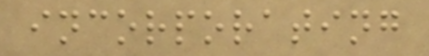incorporating
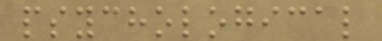psychological
